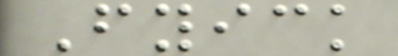Fyick
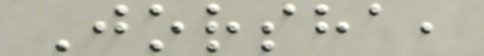Jorsha,
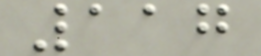117
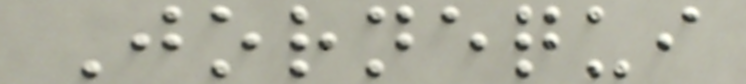Jornequi
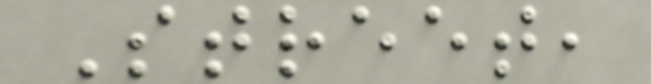Street,
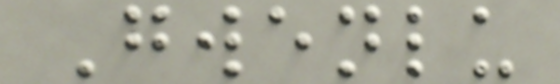Gwenlu
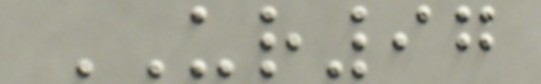UR97
